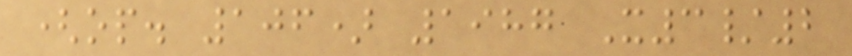(op. 106) 1987 X3/2
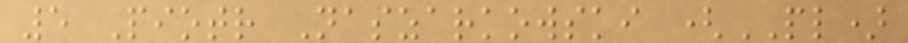5 Piotr Naszarkowski (PL)
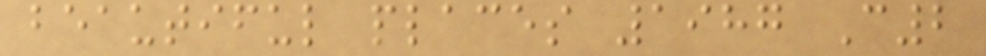beautiful places 1987 C2
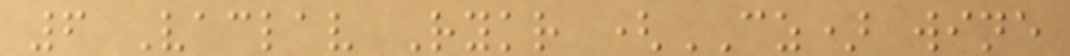6 Vaclav Rykr (CZ) wine
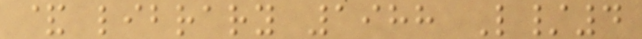& library 1988 L/4
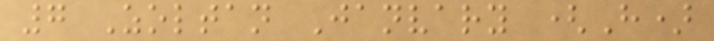7 Zoltan Janvary (H)
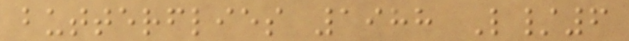butterflies 1988 L/6
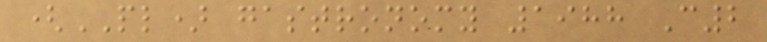(PL) gastronomy 1988 C2
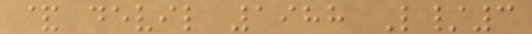& devil 1988 L/3
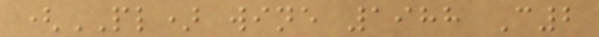(PL) wine 1988 C2
